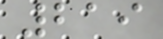219
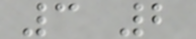3 2
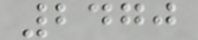2470
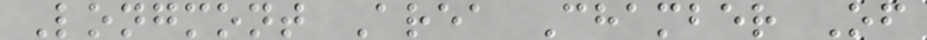Longmont Area Chamber Of
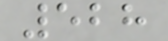528
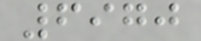6970
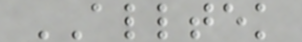ALLTEK
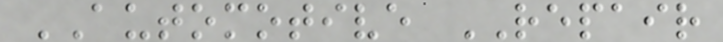AUTOMOTIVE REPAIR
